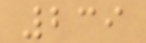239
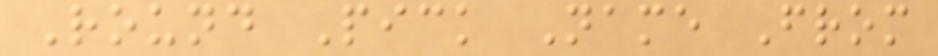Round Pick Name From
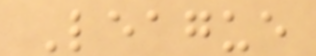League
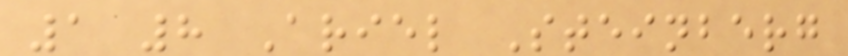1 8 Ariel Steinberg
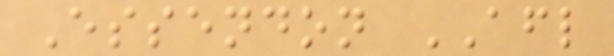Essendon AFL
